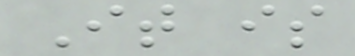It is
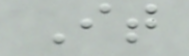It
